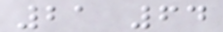21 64
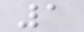1
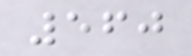560
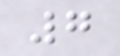7
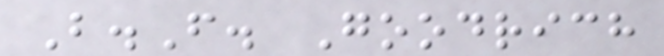B.F. Goodrich
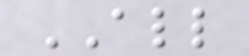ALL
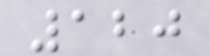120
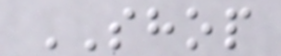SHOP
